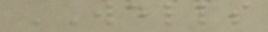WELLS
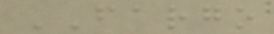FARGO
